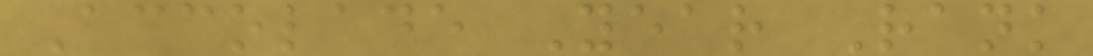Accolade Year Rank
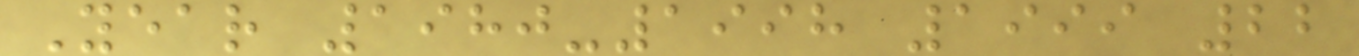Year 1980-1998 1999 22
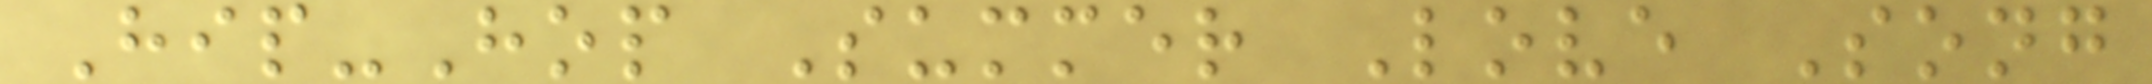Hip-Hop Summer Love Song
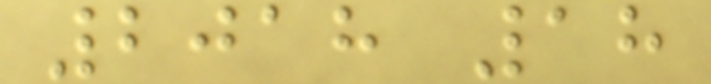2018 18
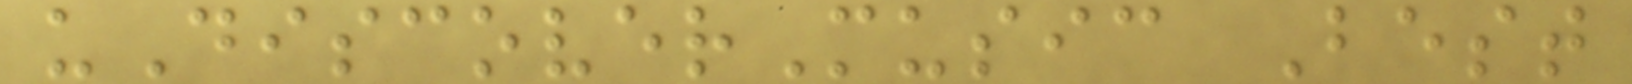uDiscoverMusic Best
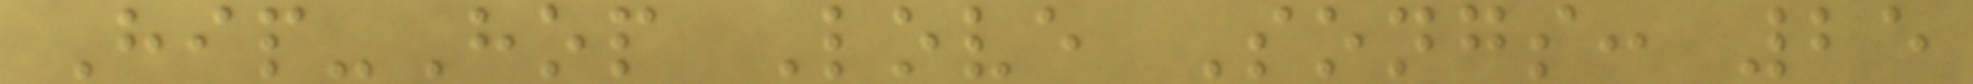Hip-Hop Love Songs: 25
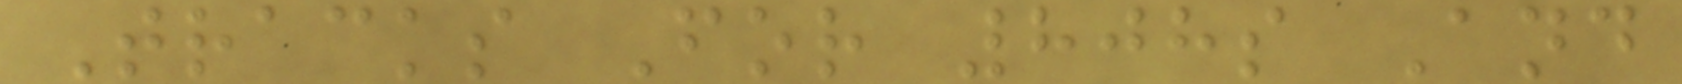Tracks For 808s And
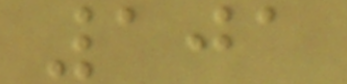101
